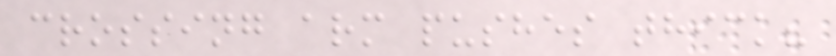crossing arm pushes thick?
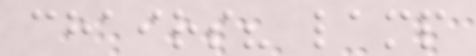chairs? lamp
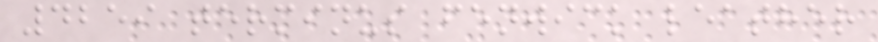4259 terminus fenwick leather
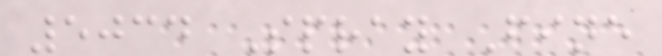5034 Spray Fine
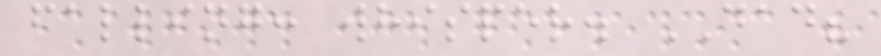falling: whisper. DAD?
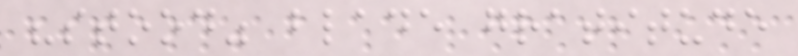"stood" blade gratitude
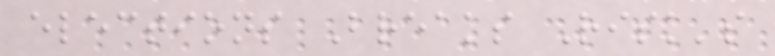elections Breaks Risk's
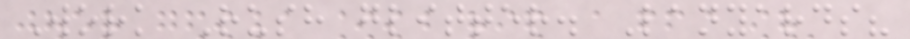Work Rush glitter. Lanyards?
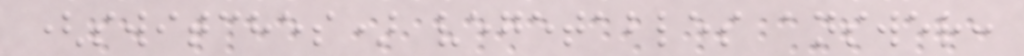(switches) vegetables answer:
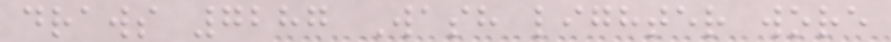draws 7287 Wash lighter wore
